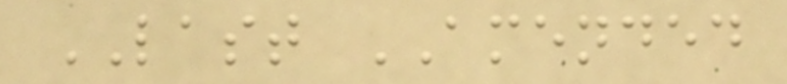LAST AMENDED
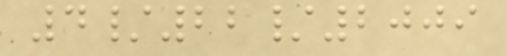4/22/2009
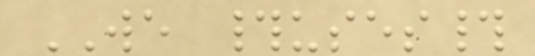WE #uses#
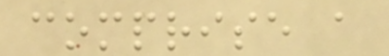comprise a
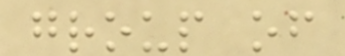group of
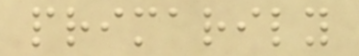primarily
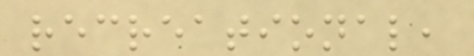recreational,
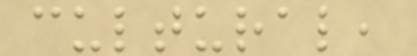cultural,
